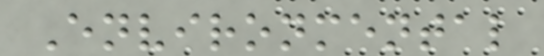Environmental
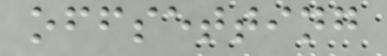offsetting
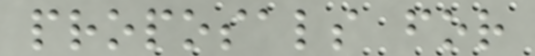proposals for
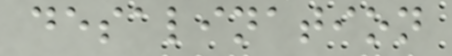desalination
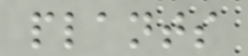plants
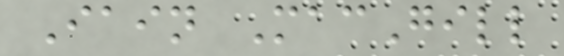Iain MacGill
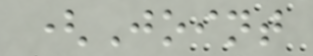(Joint
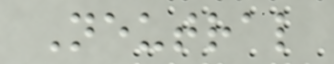Neutral
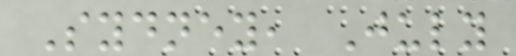Sydney, July
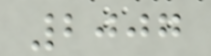2007
